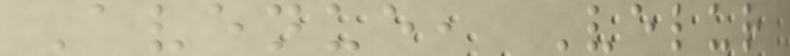Avenue, Velur
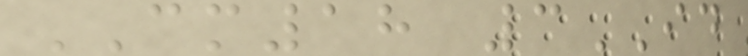CM18 3ID
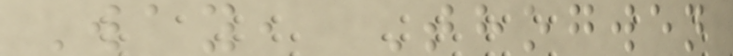Way, Thogwen
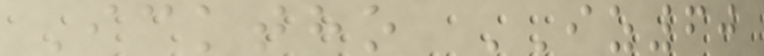Icktho IZ60
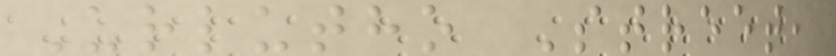Urlutho Street,
